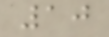10
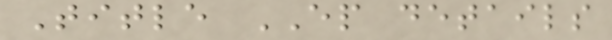Title EP details
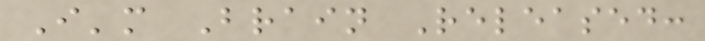I'm Brain Released:
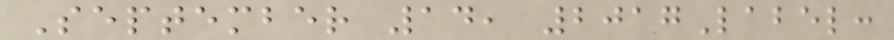September 14, 2017Label:
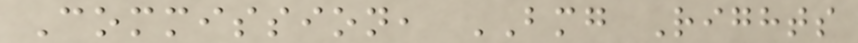Commission, BMG Rights
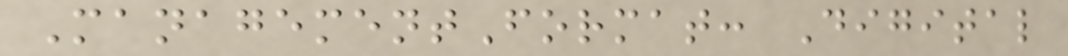ManagementFormat: Digital
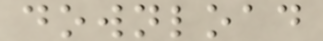download
